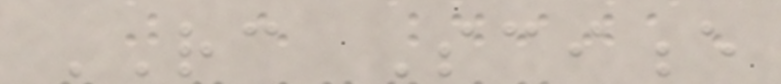RC Science
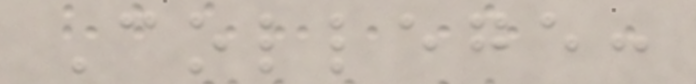College:
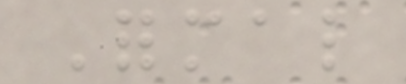Formal
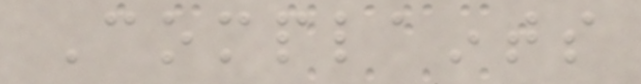Complaints
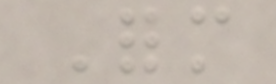Form
